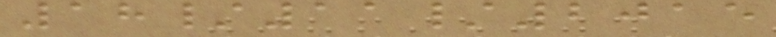18/11/2015
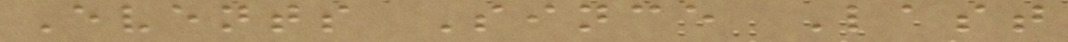Events Since Last
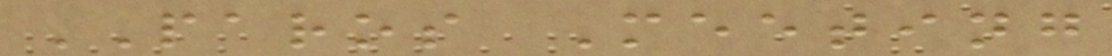PAROS Meeting
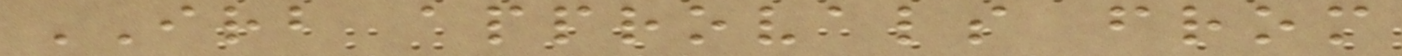IRB approvals from
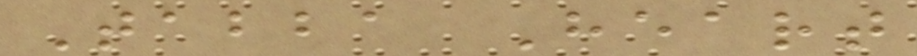Tabba Heart
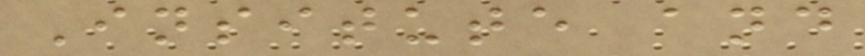Insitute and
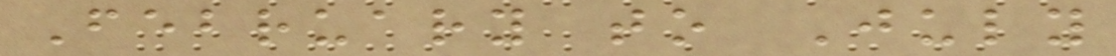February to July
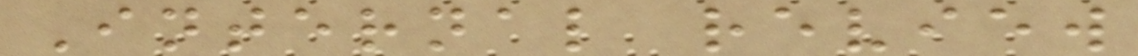Internal review
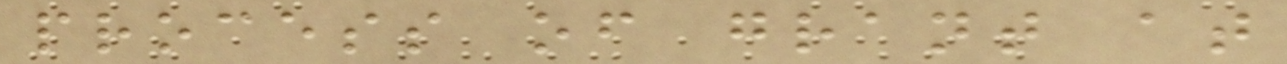process of grant at
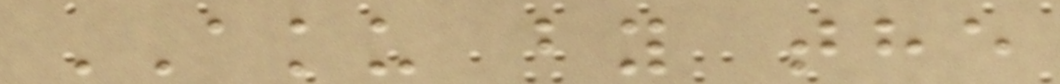AKU by the
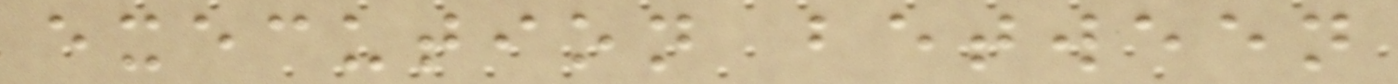execution between
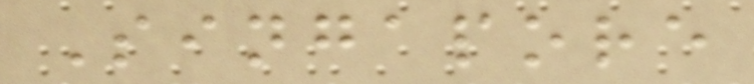Singapore
